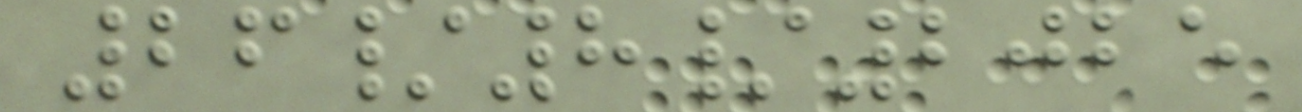26/8/2025
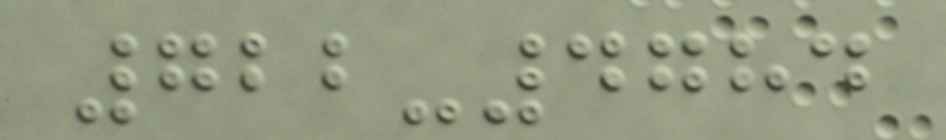722-4784
